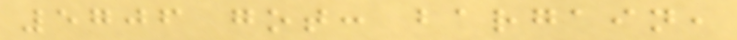5706 got: bargain,
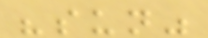"sun"
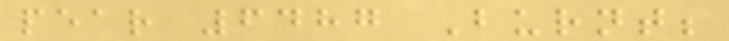pear 6487 Burnt;
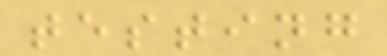testing
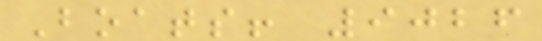Boats! 9026
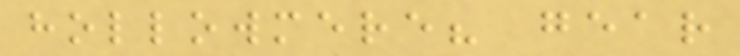hollowmere? gear
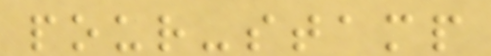pour-stamp
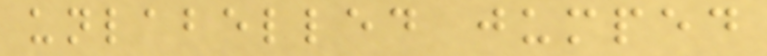unlabelled jumped
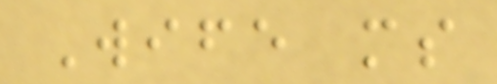Wife ms
